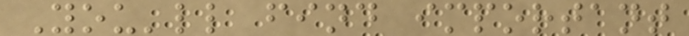You'll find important
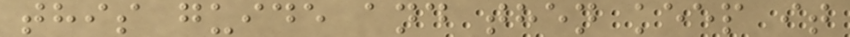this guide and then keep it
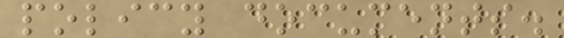policy documents.
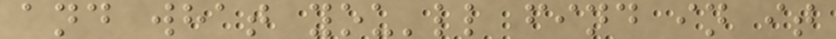and what you'll find in it
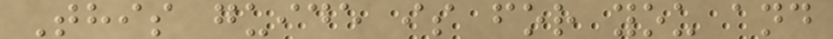This guide is for you and
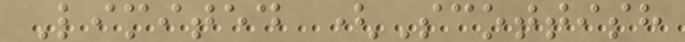Limited (Scottish
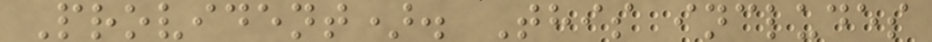Provident). This includes
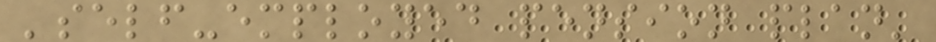'self-employed pension plan'
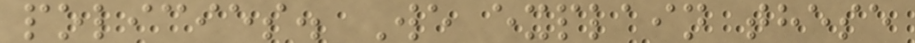policies. We explain these
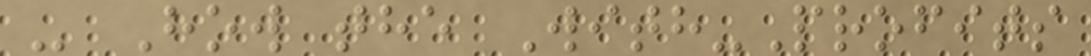- How the With-Profits
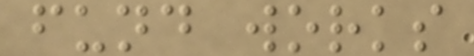fund works
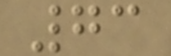73
